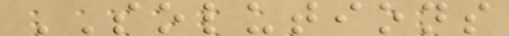SOLUTIONS
